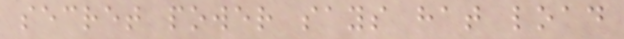secret power says hat load
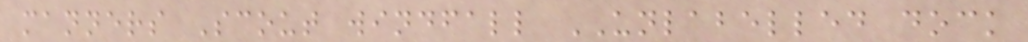manners Scout windfall UNLABELLED dock
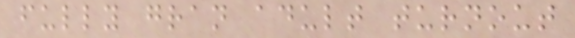fully gran adult turnout
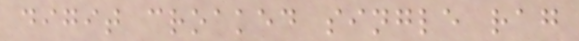digit croaked single rag
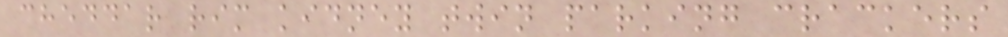cheddar rim kidney twin parking crackers
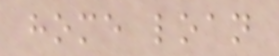home loan
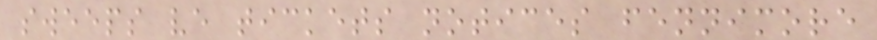sweeps ve tickets notices fennimore
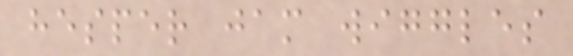hesper jam wiggles
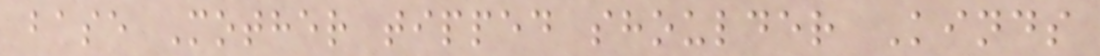base Mother tipped shoulder Kinds
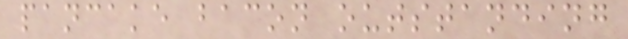pancake bacon outstanding
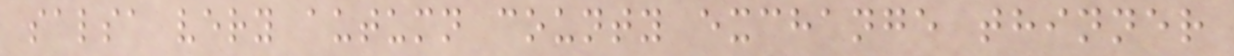salsa very autumn county exchange thinner
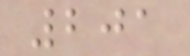201
